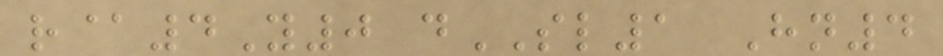r@4Y0 dSL1 Hn4
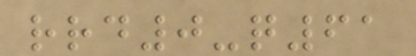rrd0-q61
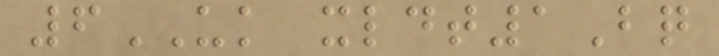6UK xldt1Bq
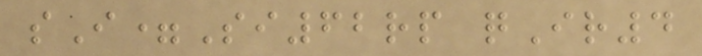sI=Si62rp qIr4
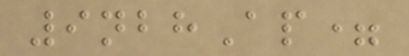9nbhAp=
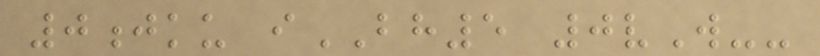0jku iBH5 0vW--
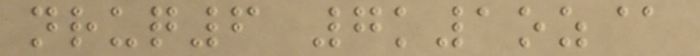nruq6 7k1oz@
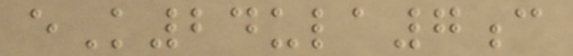eK24ula7c
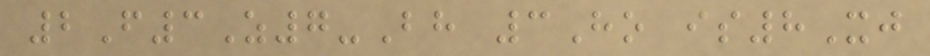2F3Z7-Bh 3Ho is8Xj
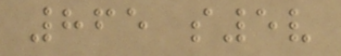865 s5v
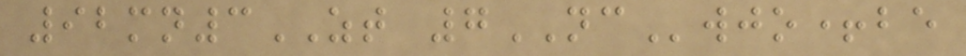92mn3ZT 7NCwjo+be
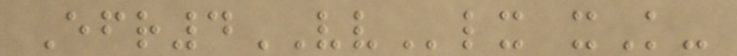Efr4VVlx xK-
